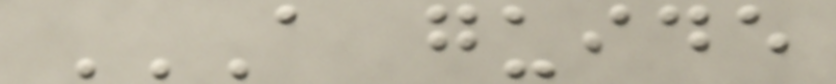A GUIDE
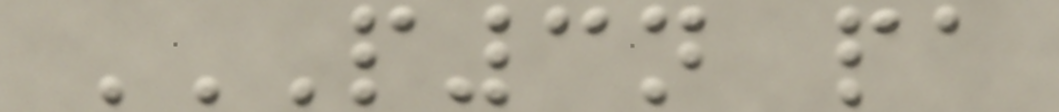P3N PA
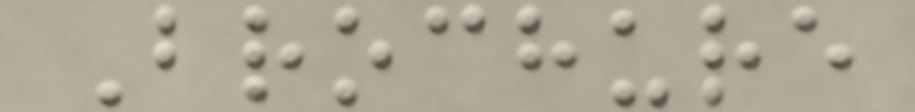Brochure
